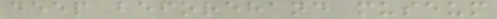deep beforehand museum
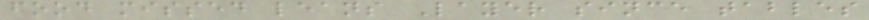food missed leans Layer since tables
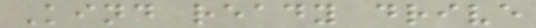Kind ready drive
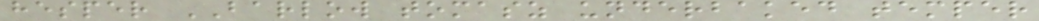hesper BARLOW tomasz underbaked temper
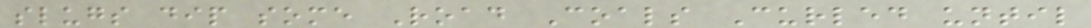slugs dip some Road Coals Curled until
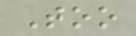Too
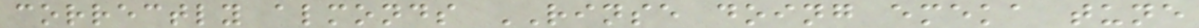correctly almonds RINSE doing emeka tune
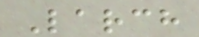Larch
